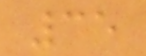35
